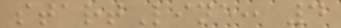startLine: 4
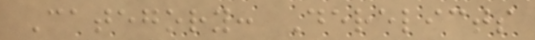Category: Derelicts
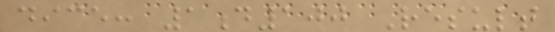dice: 1d100 Result
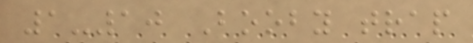1-10 Booby trap
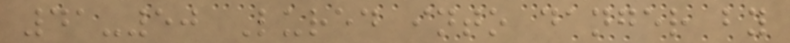41-50 Lured into danger by
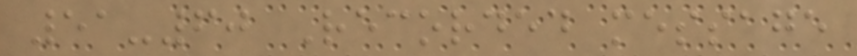51-60 Recorded message
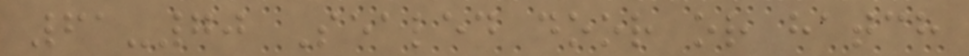61-70 Sealed door or hatch
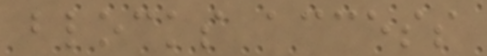blocks access
